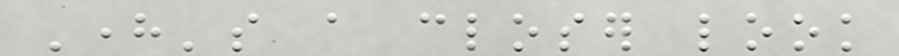Here's a closer look
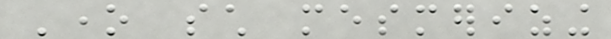One such mesmerizing
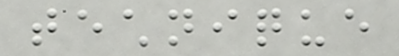technique
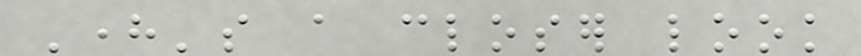Here's a closer look
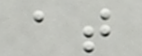at
